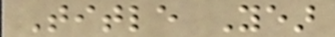Title Year
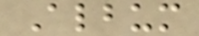Album
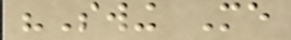"Swing Me
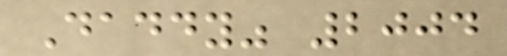Daddy" 2004
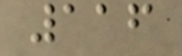116
